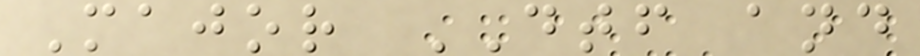Major DTF and
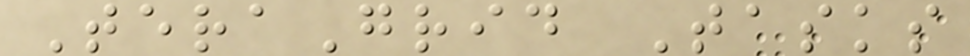TeraGrid Tasks
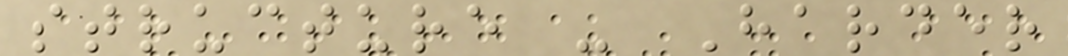structure - Harder
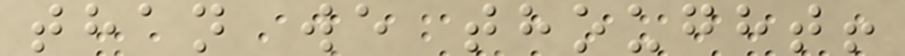than we thought!
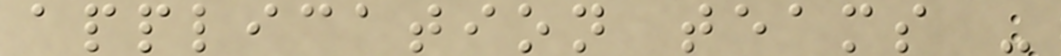application teams -
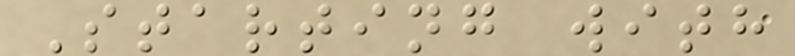Starting with
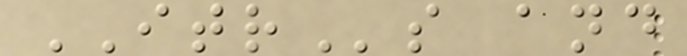ITRs and
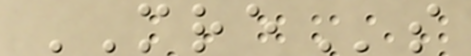MREs
